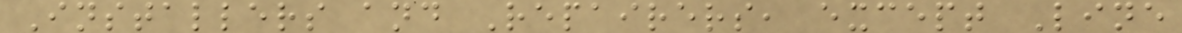Installers and Repairers, except Line
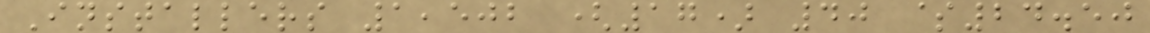Installers 1,502 (17) 40 $24.50
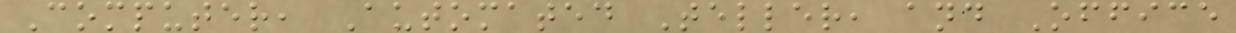Computer, Automated Teller, and Office
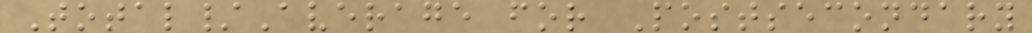Total/Average for Postsecondary
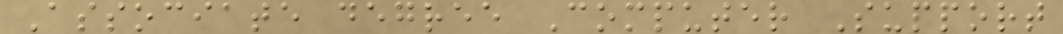Associate degree Computer Support
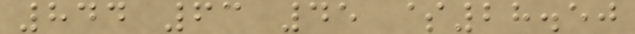844 63 45 $28.50
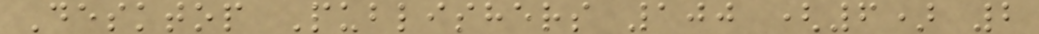Desktop Publishers 100 (6) 2
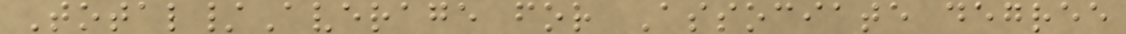Total/Average for Associate degree
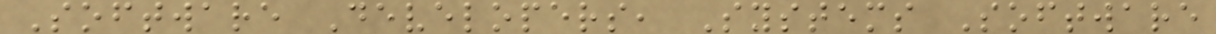Software Developers, Systems Software
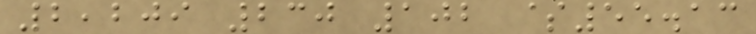2,209 230 102 $55.13
